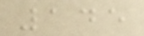145
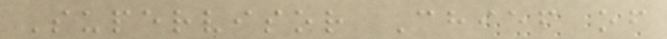Supervisor Chief of
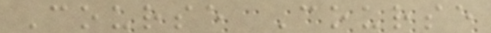Course Course
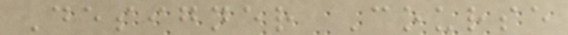Designer Course
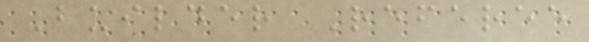Builder Referee
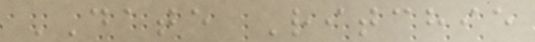DATE Ritchie
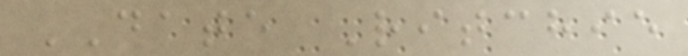DATE Ritchie
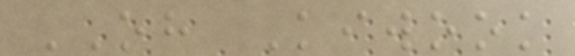OH Kiwook
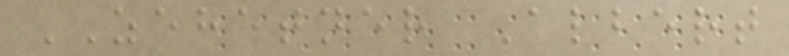ZEHETNER Albert
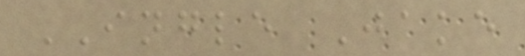INGLE Jake
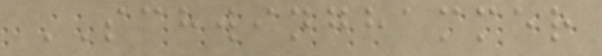SCHWINGHAMMER
